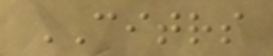CITRS
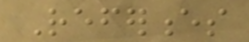References
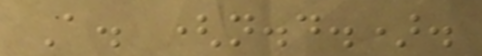A. (n.d.).
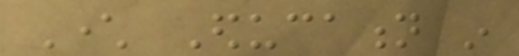Character Education in
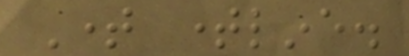Time timeline.
